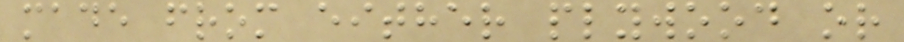made from either plywood or
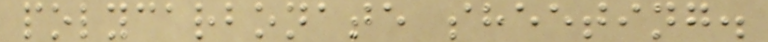polycarbonate sheeting.
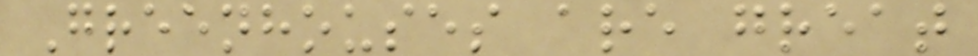Greenhouses are great
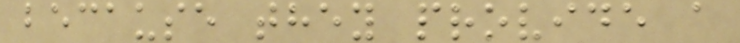because they provide a
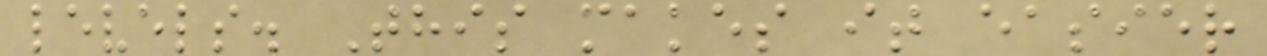levels. This makes it easier
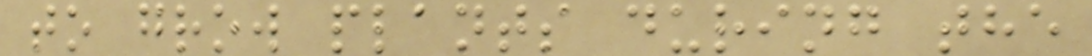to grow plants during the
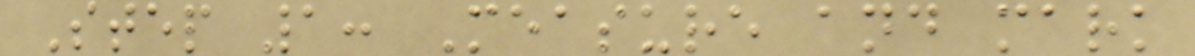Step 1: Measure and mark
